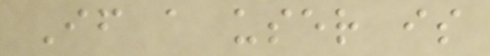If a user is
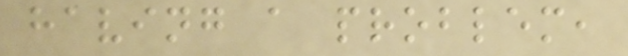having a problem,
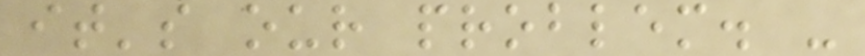it's our problem. -
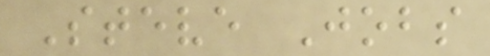Steve Jobs
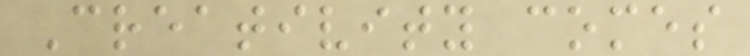Creativity comes
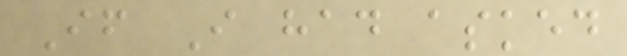If I had asked
